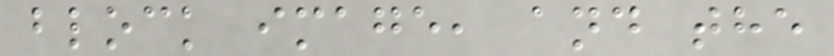block image, and the
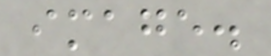image.
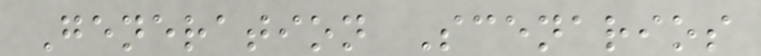Generation Scenarios
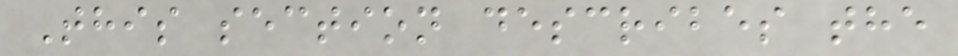This section describes the
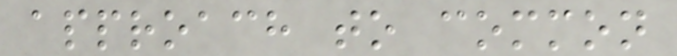approach to common
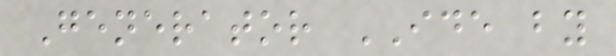Generator IDE by
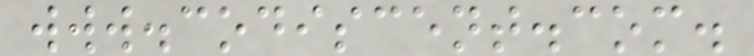www.codiscent.com.
